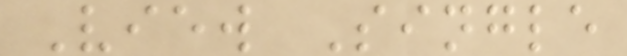View Single
